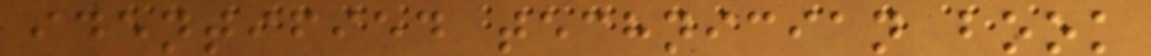identified technician book
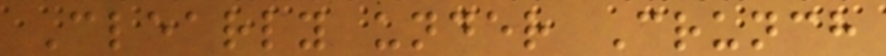Clearly under Crunch
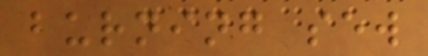burning sew
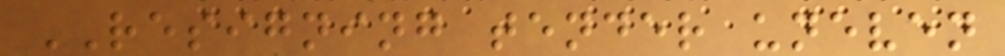RESIGNING tender uneven
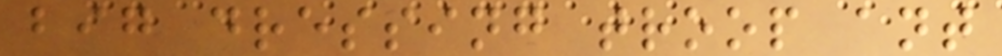big dressing troop ant
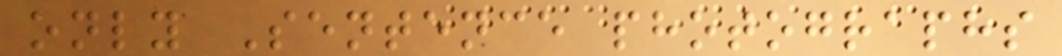only Sentence photographs
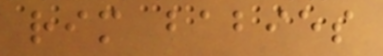rim babies
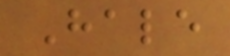Hale
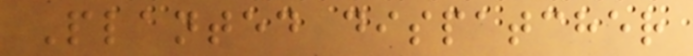Planted dispatcher
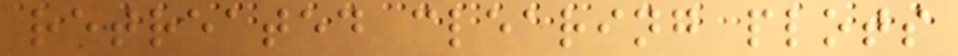retreated clearing plots
